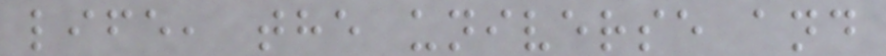life, the universe and
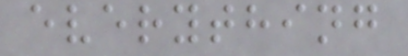everything
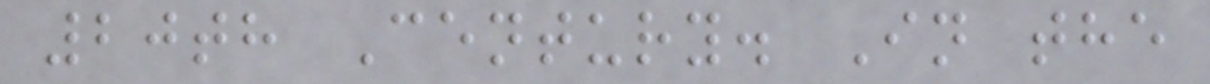20th Century. In the
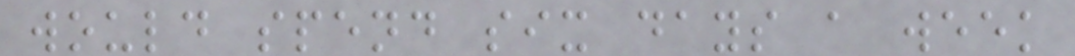would spend six days a week
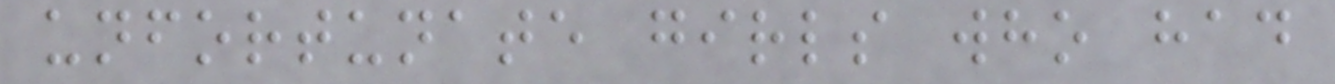unfortunate girls who had
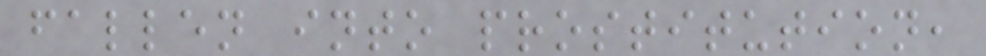fallen into prostitution,
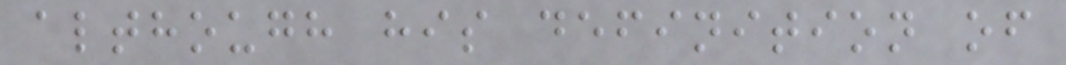although his definition of
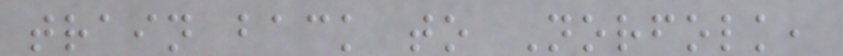train back to Norfolk,
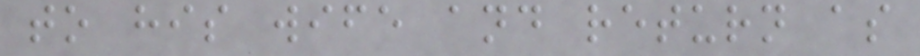to his wife and return as
